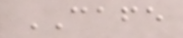CAFE
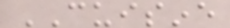CUISINE
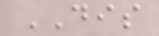DIS
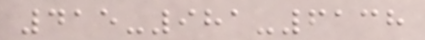415-981-6138
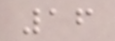16
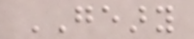GEARY
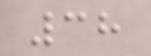38
